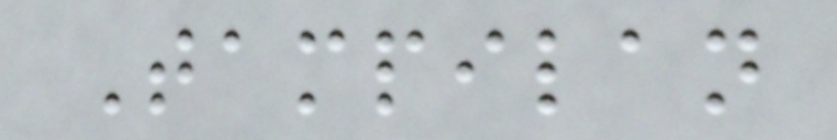Tampilan
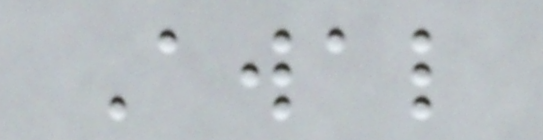Awal
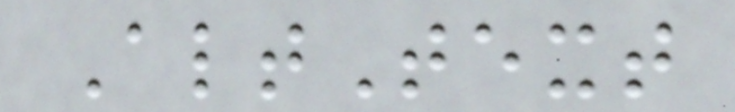AltText
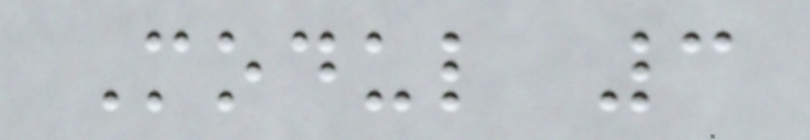Modul 3
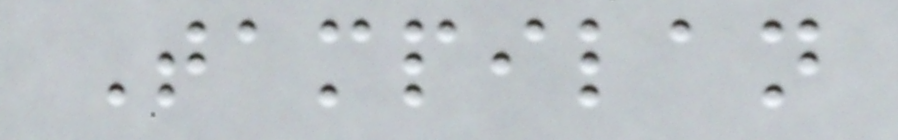Tampilan
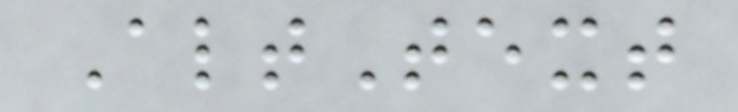AltText
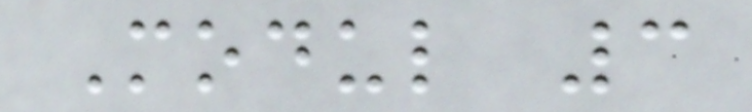Modul 3
